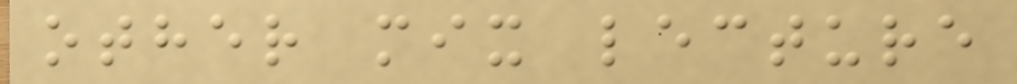other mix lecture
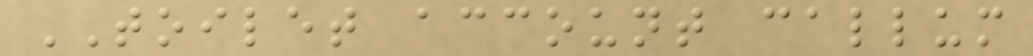TOILET account callum
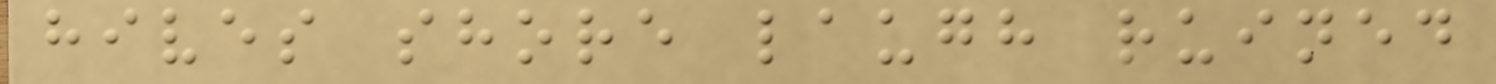hives shore laugh ruined
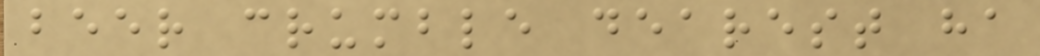beer crumble dearest ha
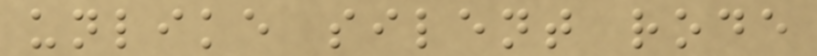unlike silent rode
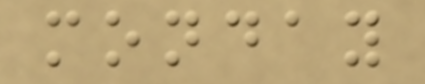monday
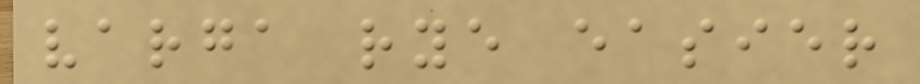varga rye easier
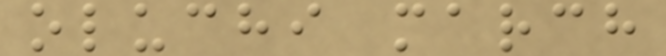oluchi march
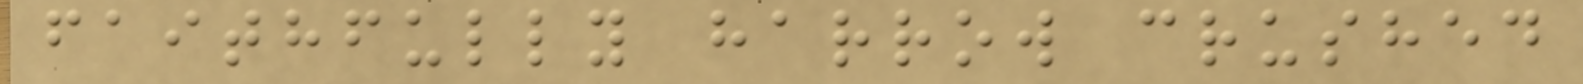faithfully harrow crushed
